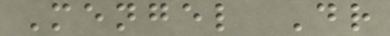Mengel Dr
